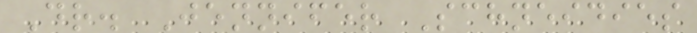Dr. Jennifer Schneidies
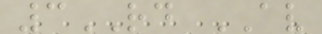3RD AV
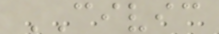CIVIC
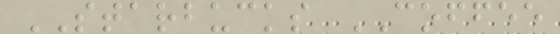STARBUCKS COFFEE
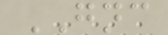GNC
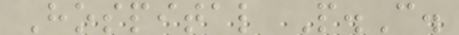Hospital P.C.
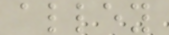alley
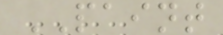PAINT
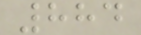884
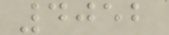4052
